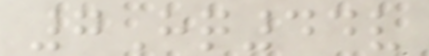7Hq44v
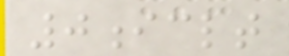0iclt
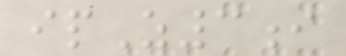ipZ3i
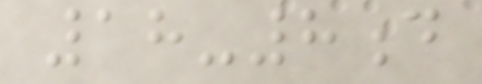18-8d
